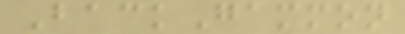BackGammon
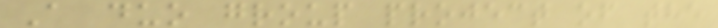A duo group project of the
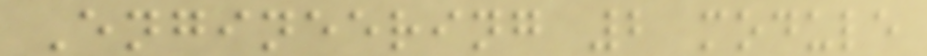Engineering 2 module
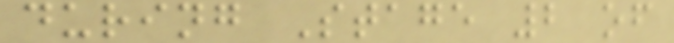during Stage 2 of
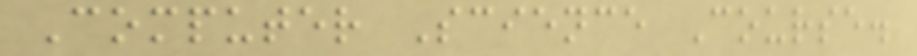Computer Science Course.
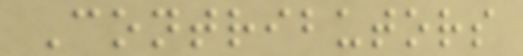Contributors
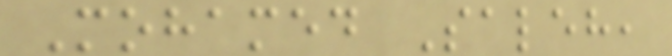Mohamed Saleh,
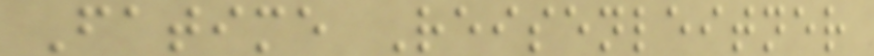Fatime Reisenleitner
